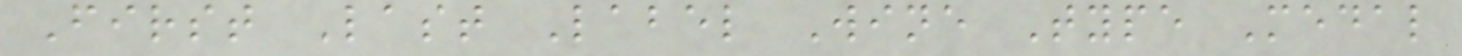First Last Label Wine Type Medal
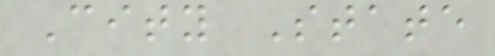City State
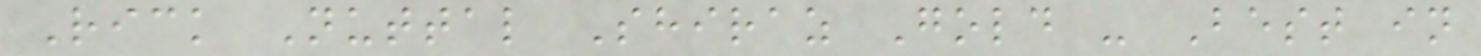Rick Nuttal Shiraz Gold - Best in
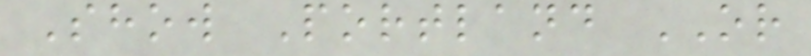Show Portland OR
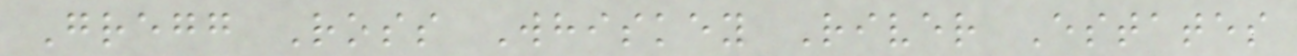Gregg Ross Whiskey River Estates
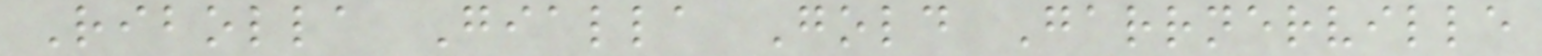Ribolla Gialla Gold Garrnerville
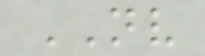NV
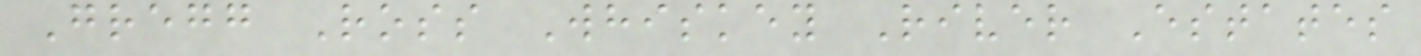Gregg Ross Whiskey River Estates
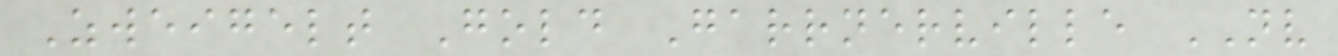Zweigelt Gold Garrnerville NV
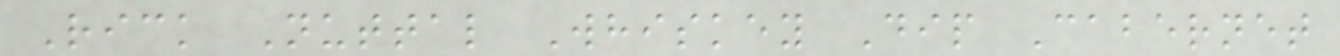Rick Nuttal Whiskey Dip Cabernet
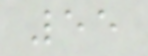55
